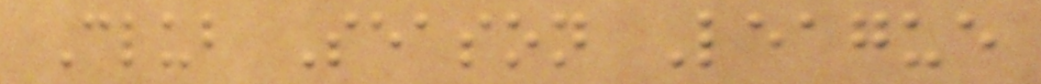Club Season League
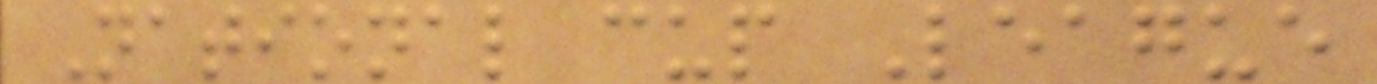National cup League
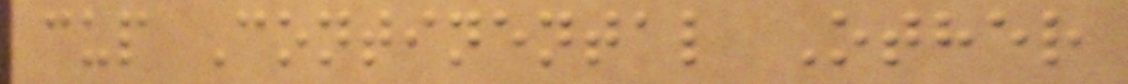cup Continental Other
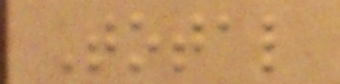Total
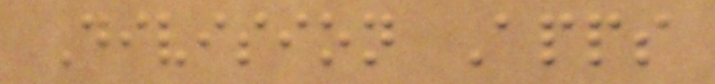Division Apps
